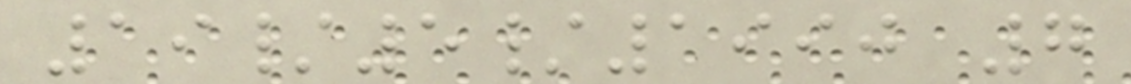19/5/1990 7
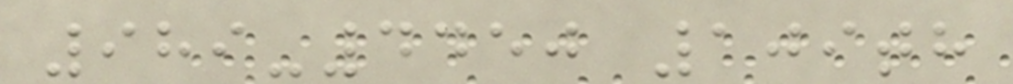989-4450 109th
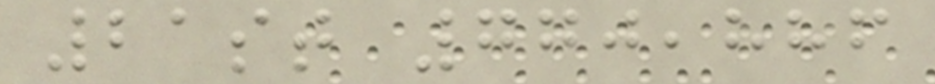21st 770,886
